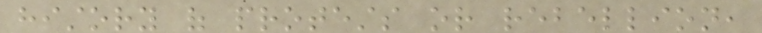history of protests or rebellion,
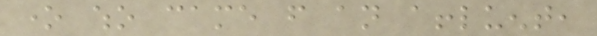one who came from an affluent,
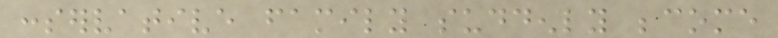conservative family suddenly become
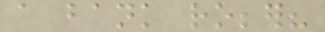a bank robber?
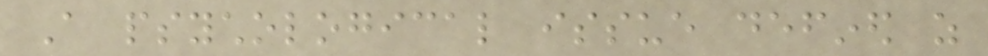A psychological issue defined as
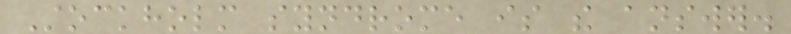Stockholm syndrome is the answer.
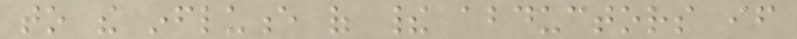to the influence of their abductors if
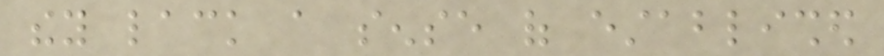they lack a sense of established
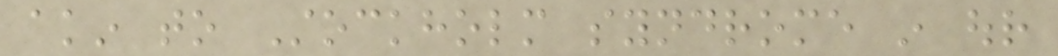akin to Stockholm syndrome in our
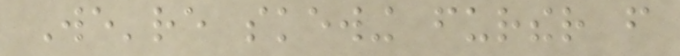We're skewing further from
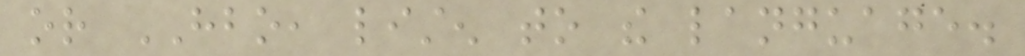or HBO, listen to the language.
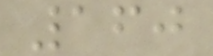160
